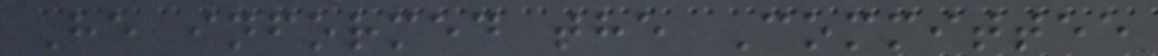He informed the Committee
